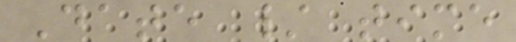Date / time
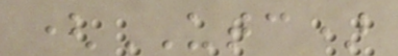(UTC)
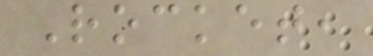Rocket,
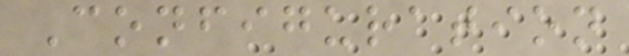Configuration
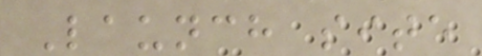Launch site
